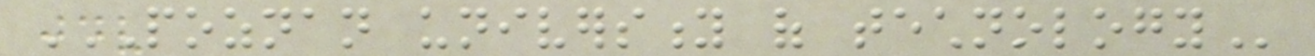POZNAN UNIVERSITY OF TECHNOLOGY
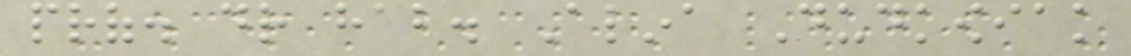prof. dr hab. Alina Dudkowiak
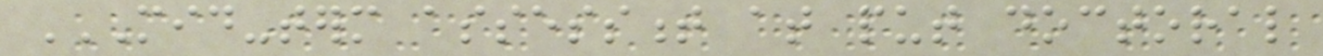MID-TERM ASSESSMENT AT PUT DOCTORAL
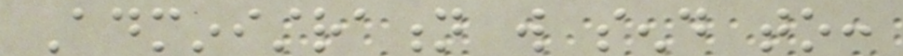Administration will send to:
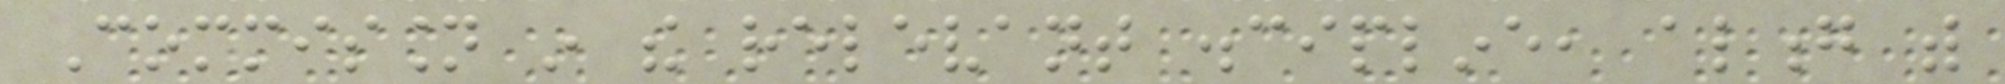Commission in the relevant discipline, along with
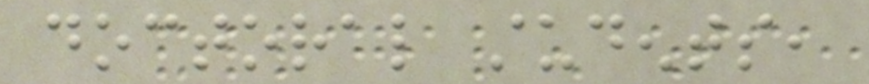doctoral students,
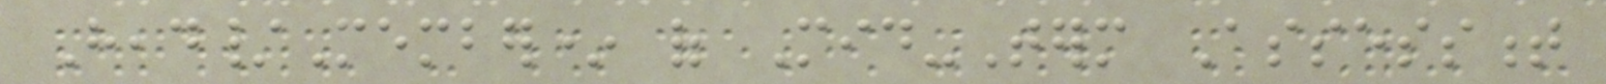Head/Member* of Mid-Term Assessment
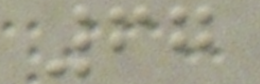67
